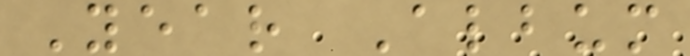Year Album
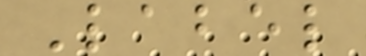Label
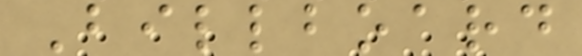Billboard
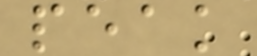peak
